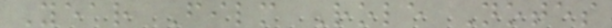Year Film Role Notes
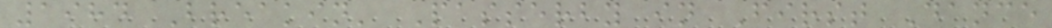1984 Breakin' Passerby in First Dance
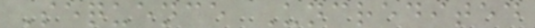Sequence Uncredited
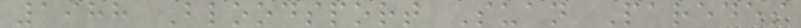1988 Bloodsport Suan Paredes
